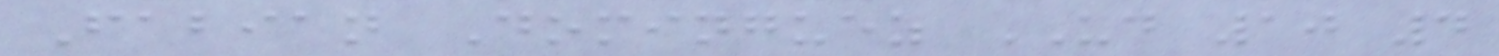Fabian Dominguez UD 10 4
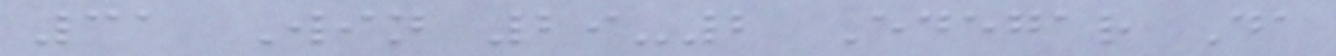31 Win 29-2 Edegar Da
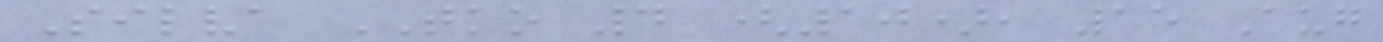Silva TKO 4 (10), 15 Aug
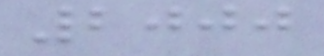2000
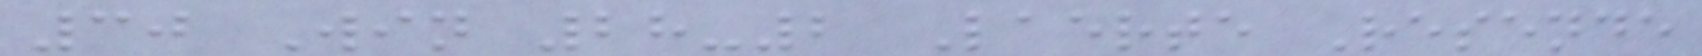30 Win 28-2 Laerte Resende
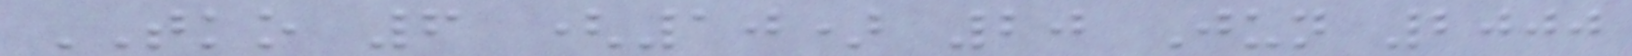TKO 6 (10) 20 Jun 2000
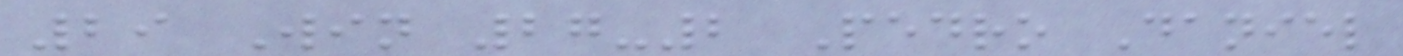29 Win 27-2 Pedro Daniel
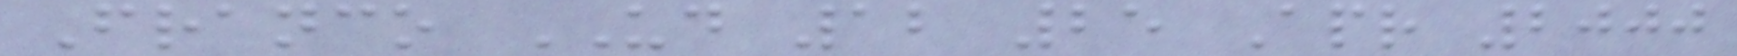Franco UD 12 25 Apr 2000
